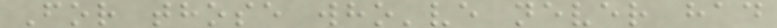For those who've never had
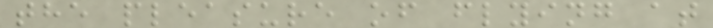the pleasure of flying at
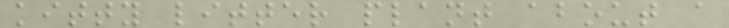kitty litter plant about a
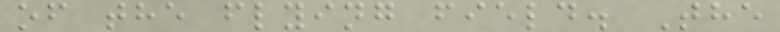of the flying field. The
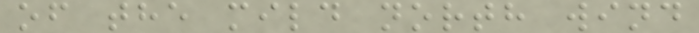of the mild north wind
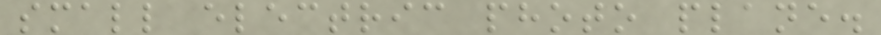small electric photo plane.
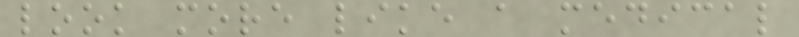look more like a medical
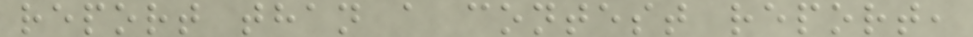report than a contest report,
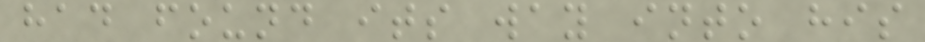had found its way into his
